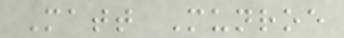Matt Munroe
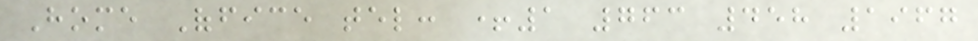Home Office tel: +1 763 458 1967
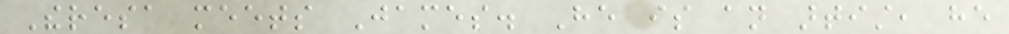Theresa meets James. He is an artist, he
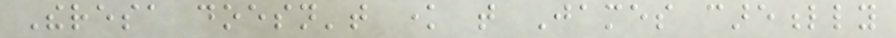Theresa doesn't know that James carefully
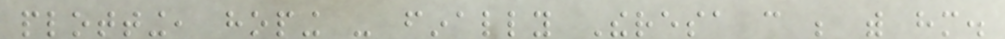plotting, hoping - finally Theresa can be with him.
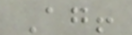Again!
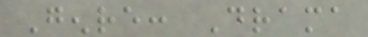Genre: Drama
